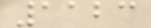1123
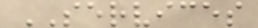SERVICES
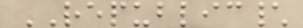REPUBLIC\
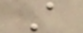A
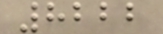8222
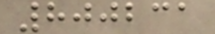800231
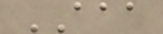AAA
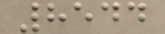8544
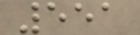551
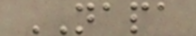NAPA
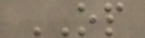OP
